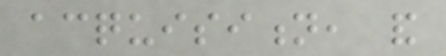acquisition, and
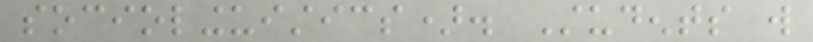sociolinguistics). Students will
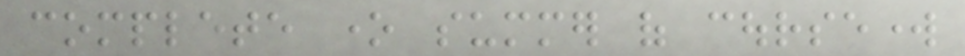complete one summer of coursework
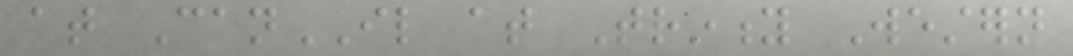at CanIL at Trinity Western
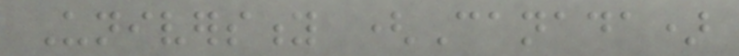University (Canada)
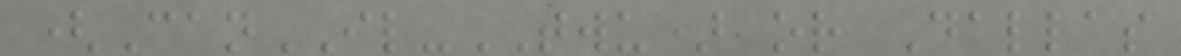(CanIL-TWU) or Dallas
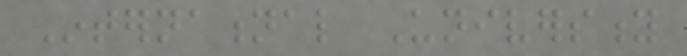International University
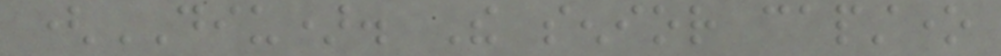(DIU). The senior capstone
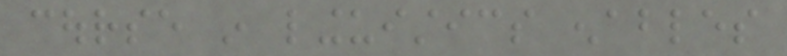course in linguistics enables
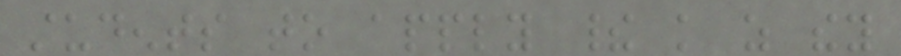students to apply their knowledge as they
